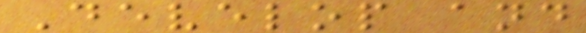Develop and
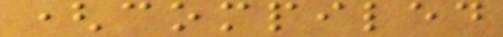(compiled
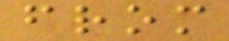from
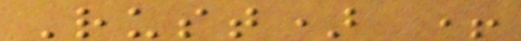Rust) +
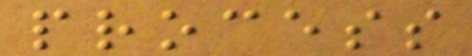process
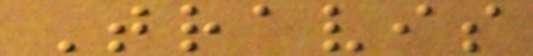Travis
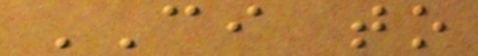CI to
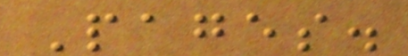Pages.
